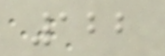122
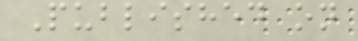Published on
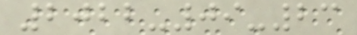2022-09-23
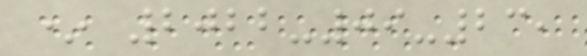* 2022-09-23,
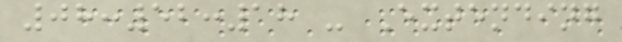08:52:18 - Extending
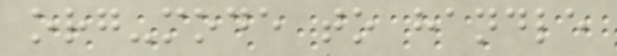org-mode to handle
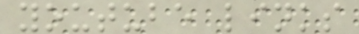youtube links
